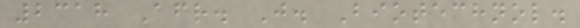2318 Afr. J. Biotechnol.
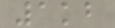1kb
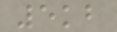5kb
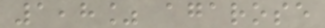1,8% agarose
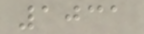1031
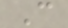C
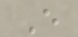E
